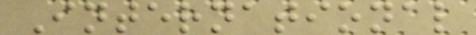International
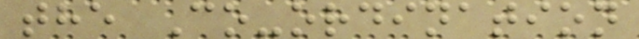the Co-ordination
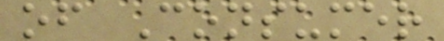of Consumer
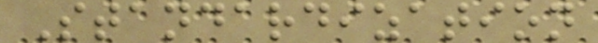Standardization
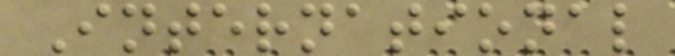International
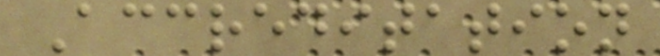Accreditation
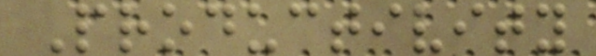Productivity
